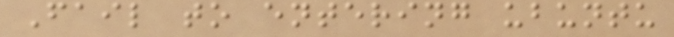Fail to entering ubuntu
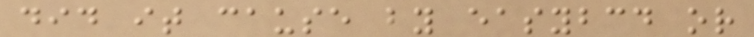did it cause by easybcd or
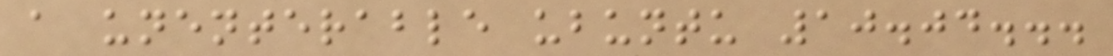a unenterable ubuntu 10.04...
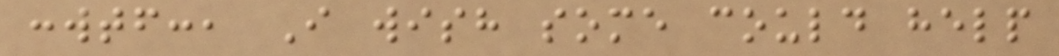:wtf:, I wish some could help
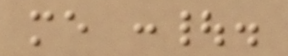me :|.
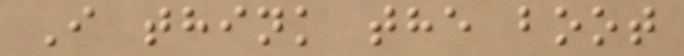I think the boot
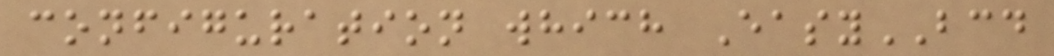configuration which EasyBCD
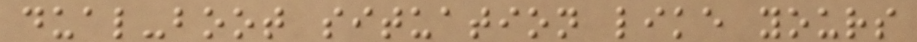dual-boot situation like yours
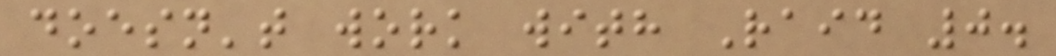doesn't work with Raid 0.
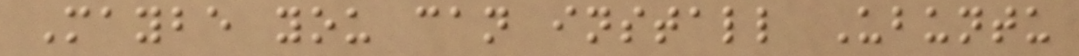Maybe you can install Ubuntu
